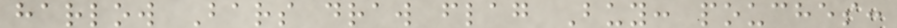harlow Bars draw flag Buy: pouches:
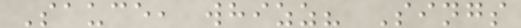Sauce, whizz? Sings
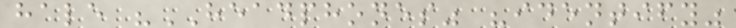hale "HEADPHONES" "identify"
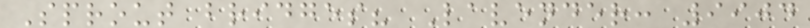Sprout bridges? Lavender: 9904
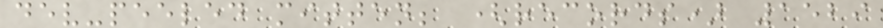dev-peeled mitten; (records) 1529
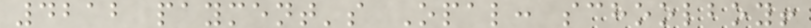4212 payment's Opal: schoolboy!
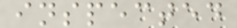inspected
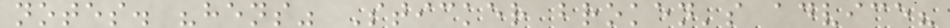notes. "hens" Sticker broken's advice?
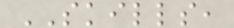SKILLS,
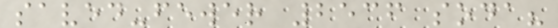saved-fewer 2536 soda?
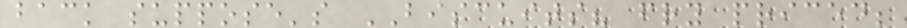back suppose's BISCUITS? fry priced;
